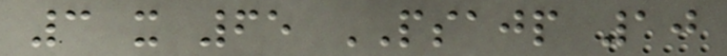3 x 65 PSAJP 10
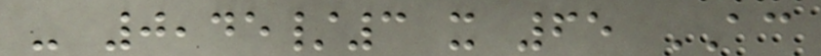- 0,45/3 x 65 AC
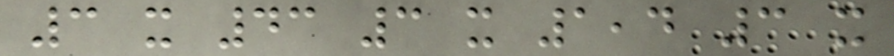3 x 43 3 x 1,4 3 x
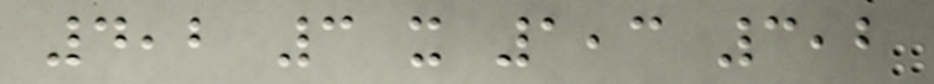4,2 3 x 1,3 3,2
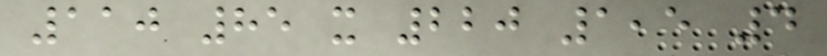110 85 x 220 1,5 4
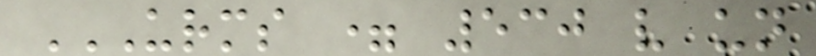URMS = 530 V UN
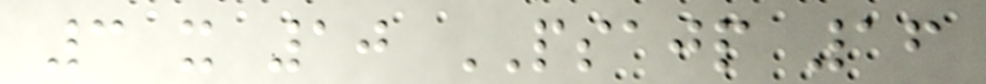3 x 10 PSAJP 16
